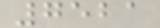7521
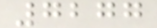7277
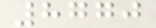8770
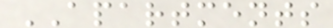APARTMENTS
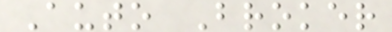Auto Broker
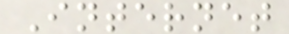Internet
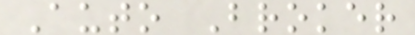Auto Broker
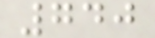740
